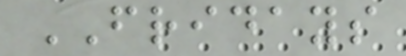FRIDAYS
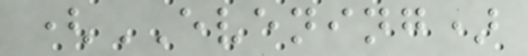(EVENING)
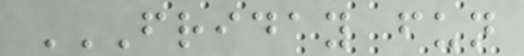FRIDAY FUN
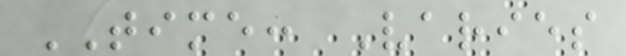TIME: Varies
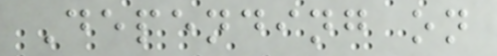Depending on
